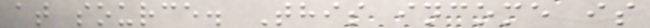at source. This income is
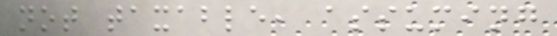not taxable, assuming
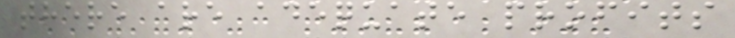there are adequate profits
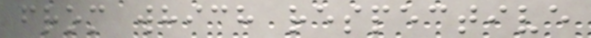from which respective
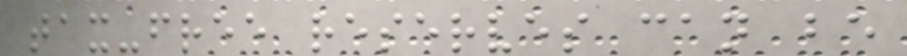tax-free reserves can be
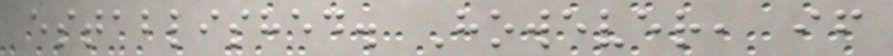established. However, if
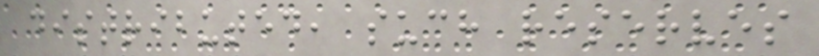distributed, such reserves
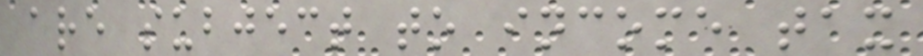are subject to income tax
